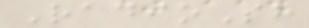RadioSh
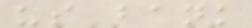us bank
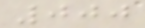000
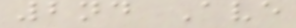2nd Ave
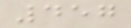457
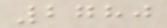2780
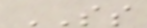SS
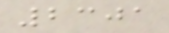2301
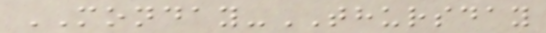MONDAY-THURSDAY
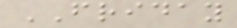FRIDAY
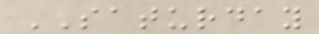SATURDAY
